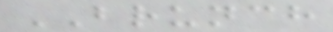BRUNCH
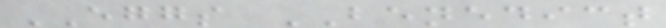EGGS BENEDICT
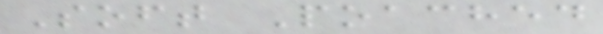Soft Poached
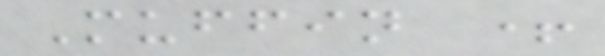Muffin +
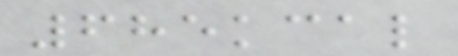685kcal
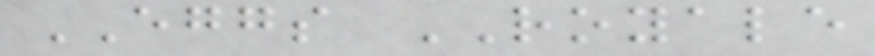EGGS ROYALE
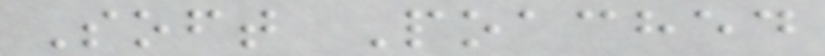Soft Poached
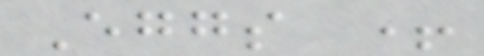Eggs +
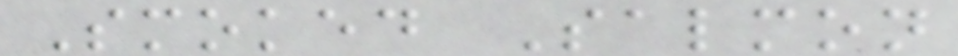Smoked Salmon
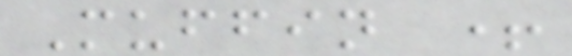Muffin +
